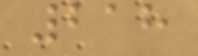218
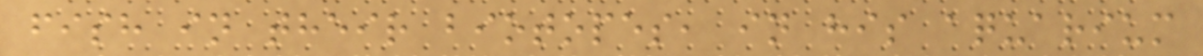fish in their biotopes, in his aquarium
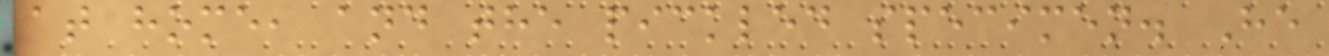at home, and the pickled specimen. He
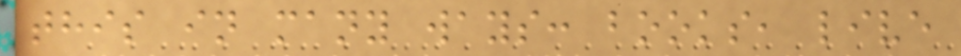this in many ways: books, live
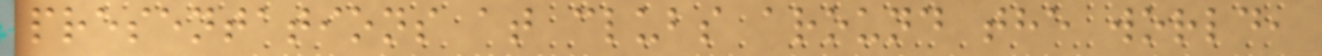presentations at clubs around the world,
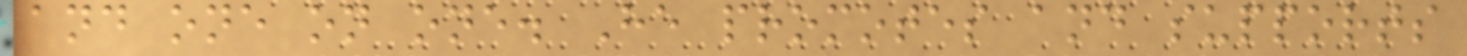and one on one. He promotes and supports
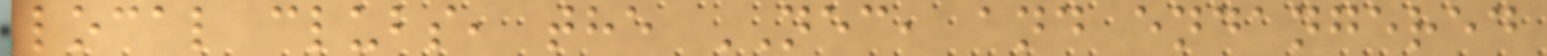local clubs, the NEC, and endangered
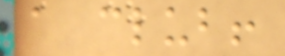a club!
